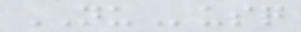NUusq
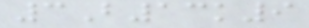3B13k9
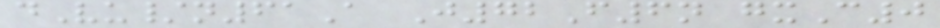dVu/n61A J72F6n gxC0
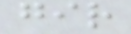gir
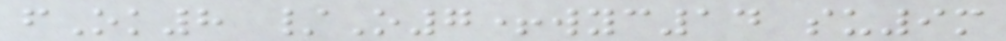fOk8 /O7+wyc14 su9m
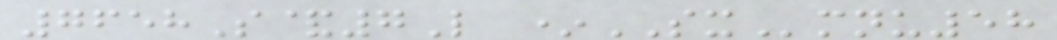7658S&7L *SXmnu58
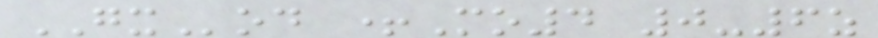GXod +Mo4 0-6z
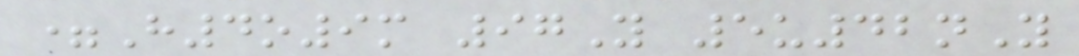=H4o9m 97Y 5u42nY
